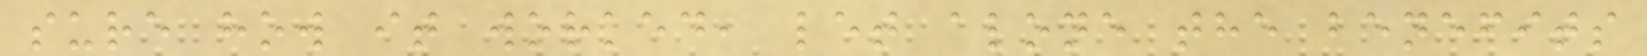sure how it worked, let alone the benefits
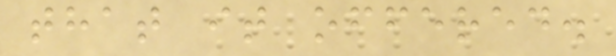that it offered.
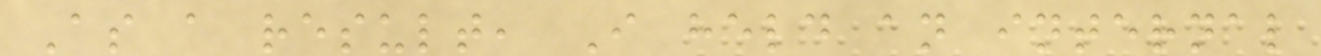As a result, I held an internal
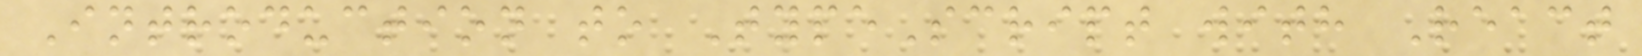Introduction to TypeScript with React
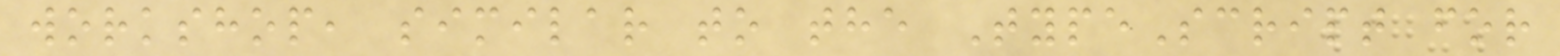workshop, similar to the TypeScript for
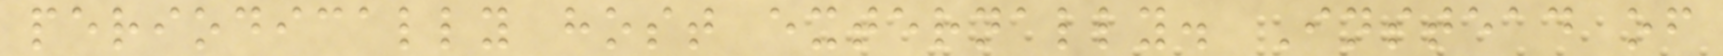periodically host externally. Instead of
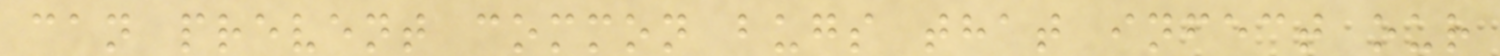can prevent common bugs that infect our
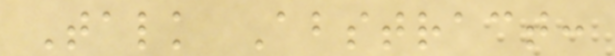Talk Abstract:
